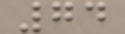74
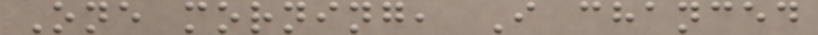One morning, I chanced
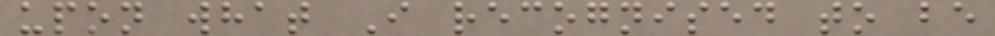upon what I recognised to be
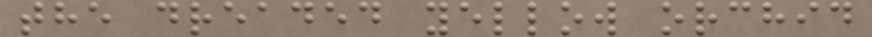the dreaded yellow orchid
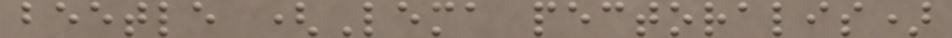beetle (Lema pectoralis)
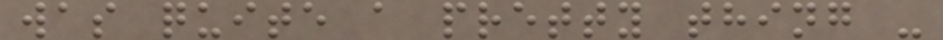was quite a pretty thing -
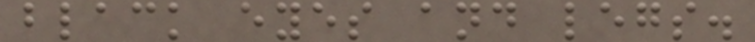black eyes and legs.
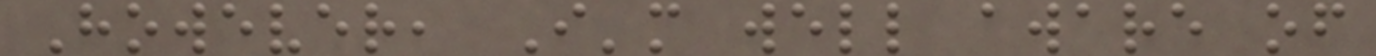However, I'm well aware of
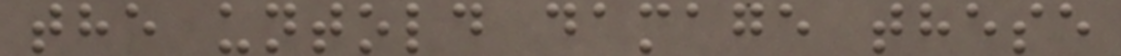the untold damage these
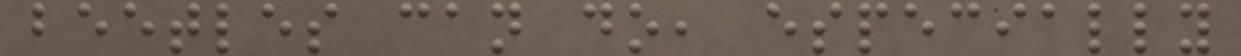beetles can do, especially
